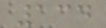134
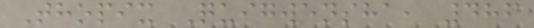Thopix Quigwensha, 486
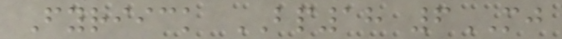Fyriick BP18 6MJ
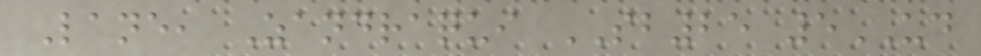Lane, Zandraqui SB25 5UD
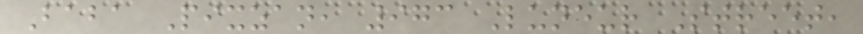Baba Pixzan, 973 Luneur Street,
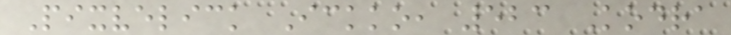Pixvelick Ickko, 523 Kodra
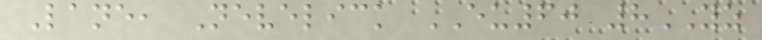Lane, Nevelick EU60 8YZ
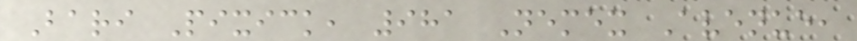Bari Pixick, 981 Nemex Avenue,
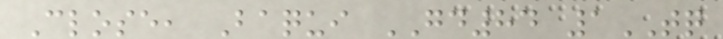Close, Baqui GD84 1TQ
